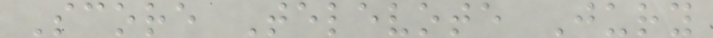Score Televote Jury
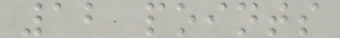12 points
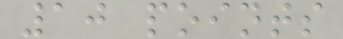10 points
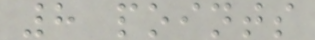8 points
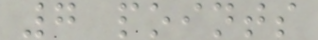7 points
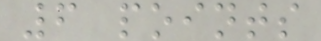6 points
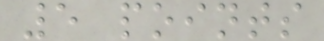5 points
